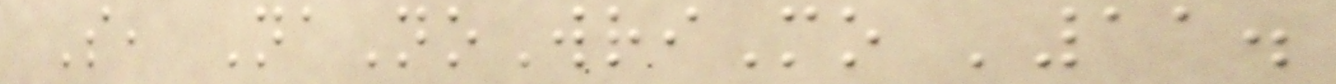So, NaNoWriMo '11.
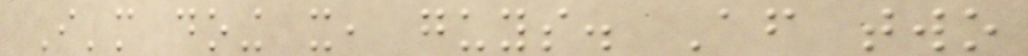I'm doing it, guys. After two
